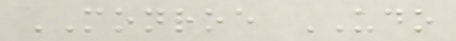MONROE UDO
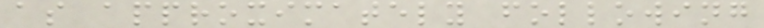as approximately following
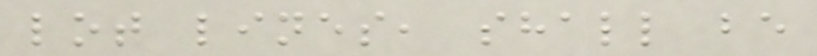lot lines, shall be
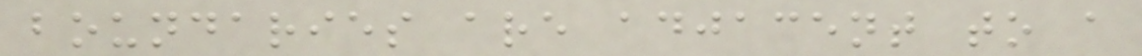boundaries are adjacent to a
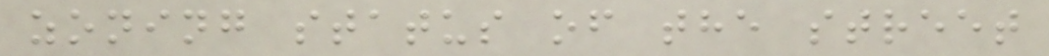zoning status of the street
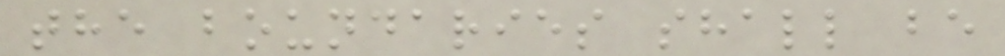the boundaries shall be
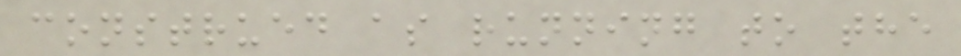construed as running to the
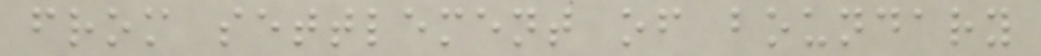from settlement of boundary
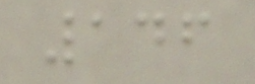146
